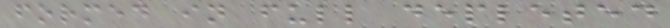formed in full depleted
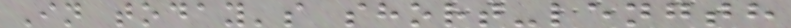In today's short-length
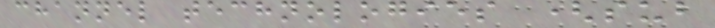channel technologies (sub
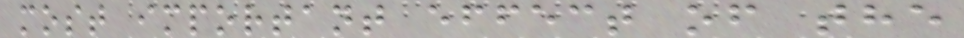most important effect of the
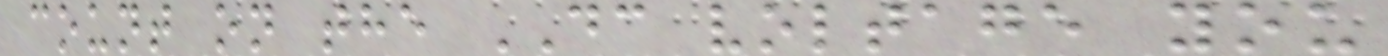count on the DC voltage you
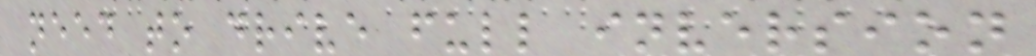need to drive full inversion
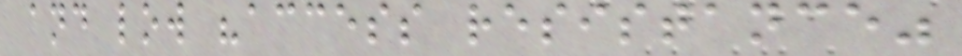and low "access resistance"
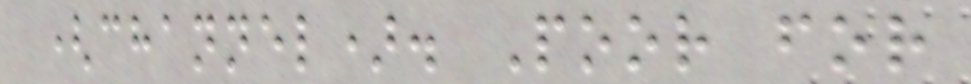(channel). Poor for
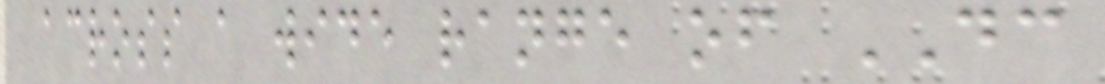across a wide range of DC
